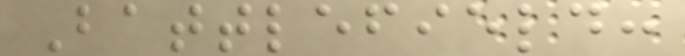Battlefield:
